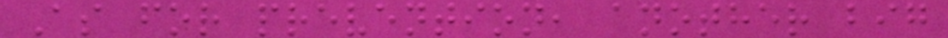As for prevention, another big
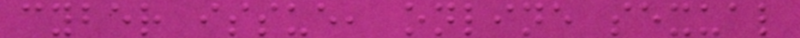cyber issue, online sexual
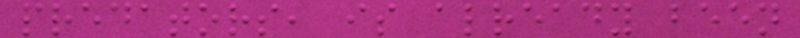predators, is already been
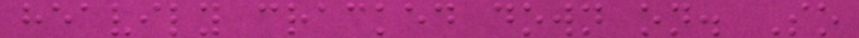heavily cracked down on. So
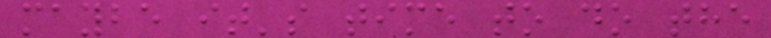maybe it's time to do the
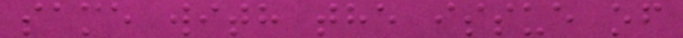same with the issue of
